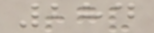284
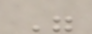"
